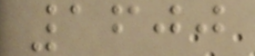1600
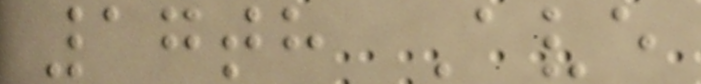17th Ave
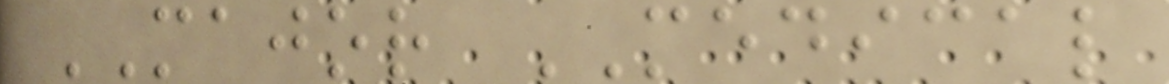MAJOR MEDICAL
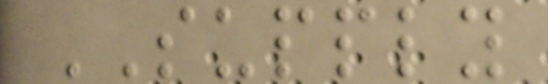SUPPLY
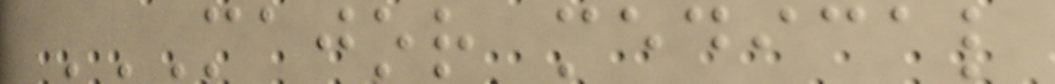MAJOR MEDICAL
